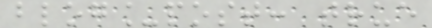blog_post: true
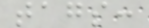tags:
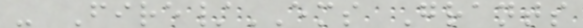- Fire/EMS Grants
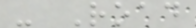- Road
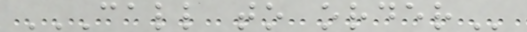CALL TO ORDER
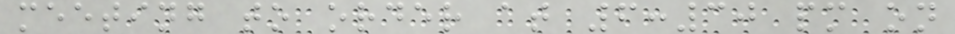meeting to order at 6:30 pm on
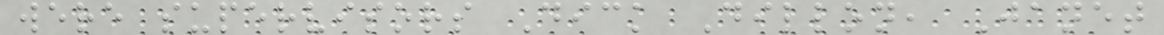were supervisors Dick Dillon, Janet
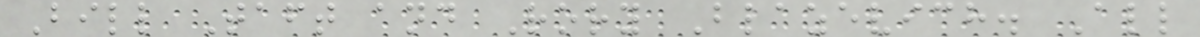Bill Taft and Rory Blazevich. All
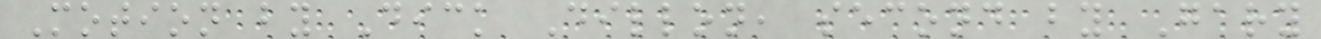Motion by Dick Dillon, second by Gary
